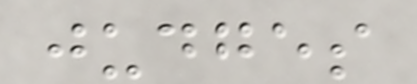judges
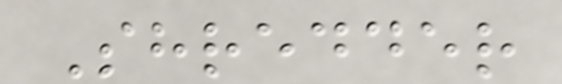Shredder
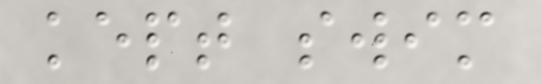kept swim
